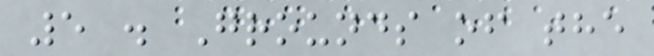5 . Grounds of the
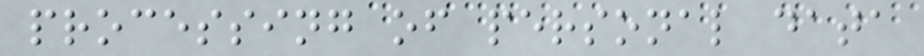processing of personal data
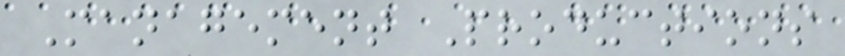Management Productions
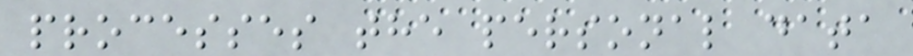processes the personal data
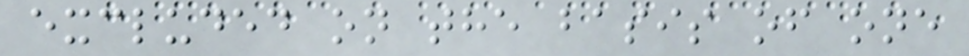excluded on the basis of one
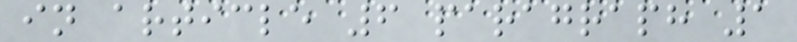in article 6 paragraph 1
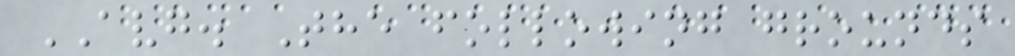AVG. The following grounds
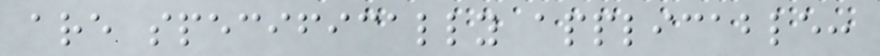are specifically applicable:
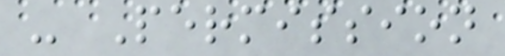- Permission
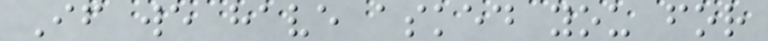If we have asked you for
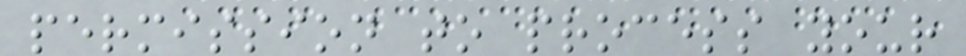permission to process your
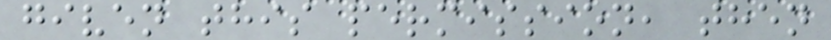given this permission, then
